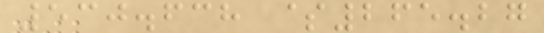530.638 $265.27
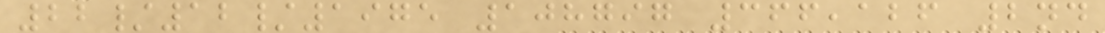22/12/1975 108797 366,126 2nd
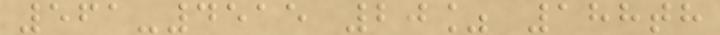561-4515 20% 188th
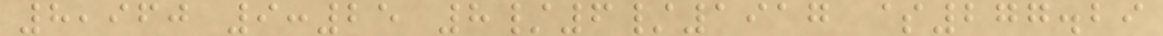8,960 9:25 8/6/1917 $277.29
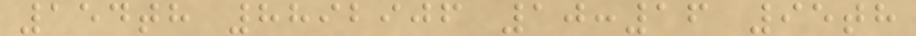154th 8892906 10:16 95th
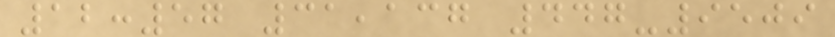12:57 31,137 447-9509
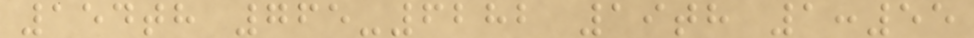154th 765-6282 19th 1:55
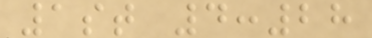1st 4:28
